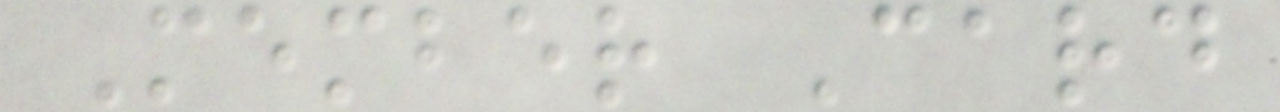Member Card
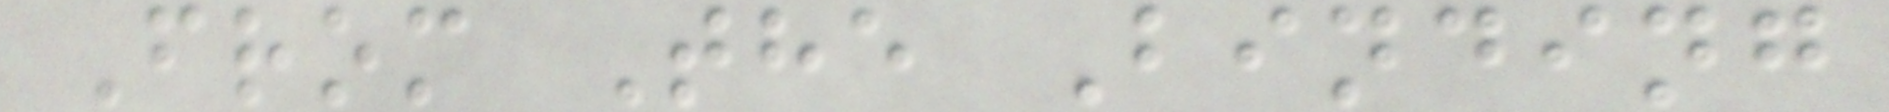From The Binding
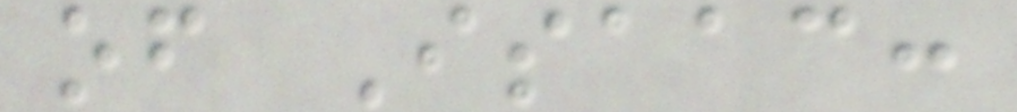of Isaac:
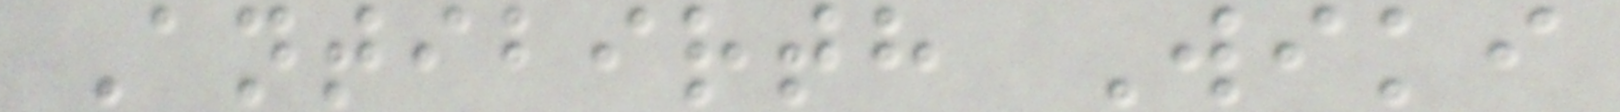Antibirth Wiki
